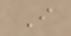I
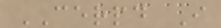CERPD I
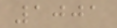1001
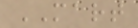MART
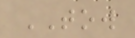TOW
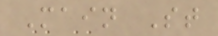Main St
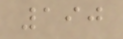190
